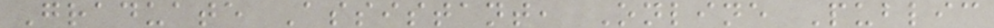Graduate Assistant, Online Public
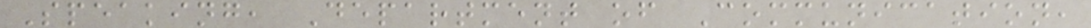Speaking, Department of Communication,
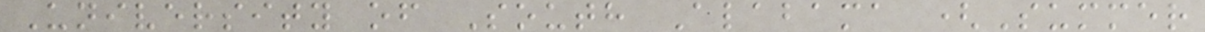University of South Alabama (Summer
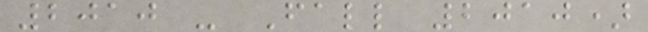2010 - Fall 2010)
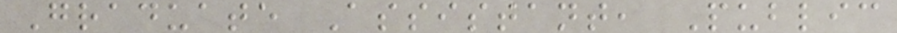Graduate Assistant, Public
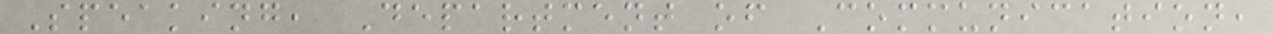Speaking, Department of Communication,
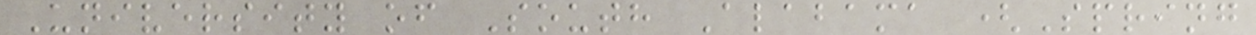University of South Alabama (Spring
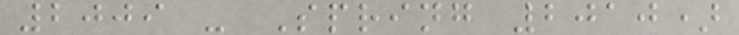2009 - Spring 2010)
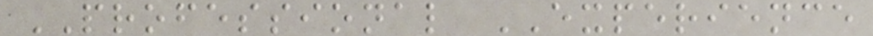PROFESSIONAL EXPERIENCE
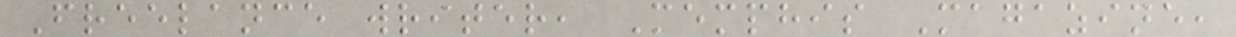Freelance writer, Memphis Magazine,
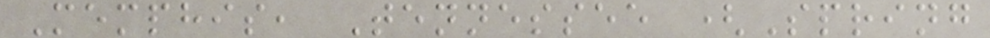Memphis, Tennessee (Spring
